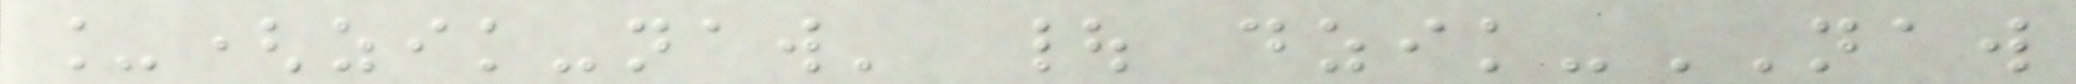_(zik-naw' | dzik-NAW
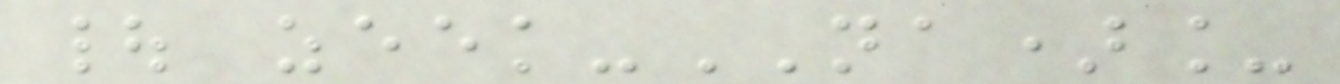| zeek-NA)_
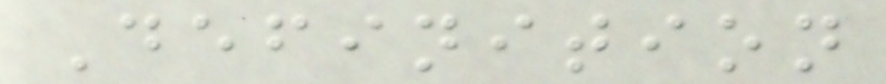Definition
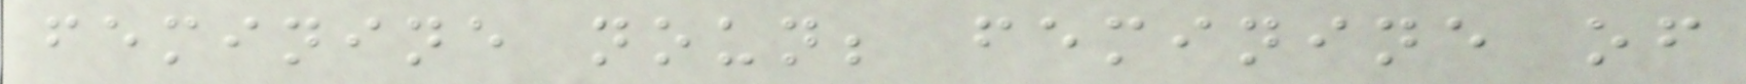feminine noun; feminine of
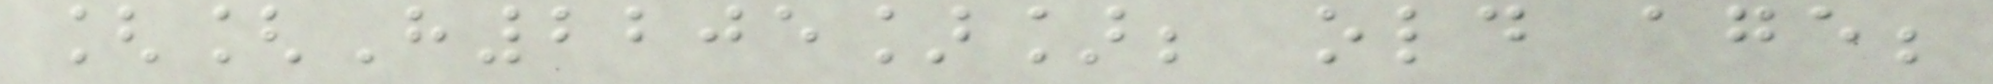[[H2205]]; old age;
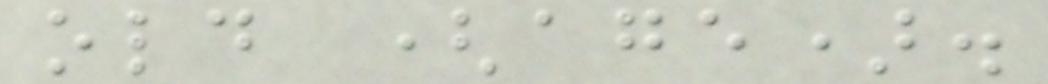old (age).
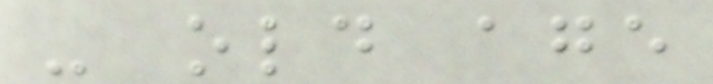- old age
